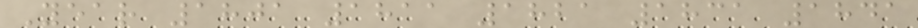Year 1801 1811 1821 1831 1841
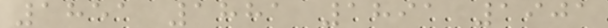1851 1881 1891 1901
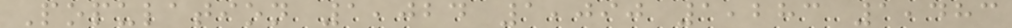Population 1,024 1,090 1,283 1,483
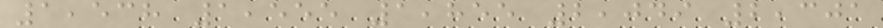1,538 1,555 1,855 2,049 2,301
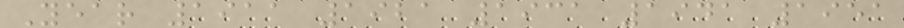Year 1911 1921 1931 1941 1951
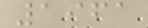1961
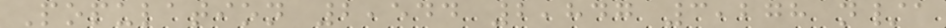Population 2,544 2,847 3,278 n/a
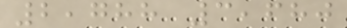2,788 3,680
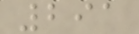291
